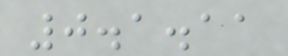0.1.11
